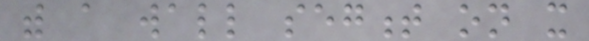with a wall segment on it
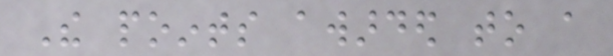The points awarded to a
